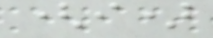(i)
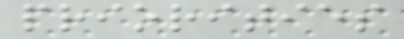priorities
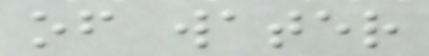of water
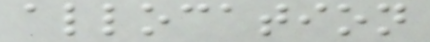allocation
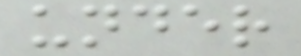under
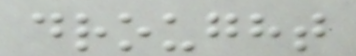drought
